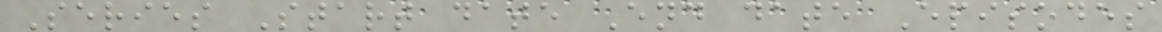Series Start date End date Episodes
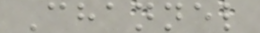Channel
